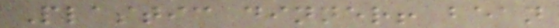Plastic dinner! bean
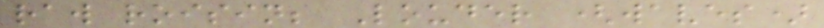raw roisin; Louder (waves)
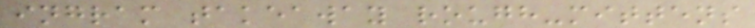ingram takeaway rough-mittens
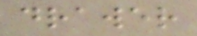drawer
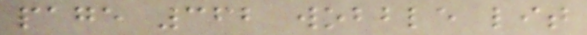page 362 wobble lit
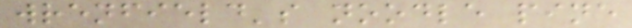wrenfield's noodle pine
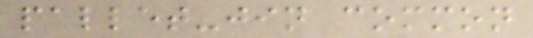pallet-jin common
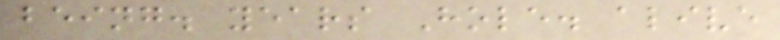being. years Hole. alive
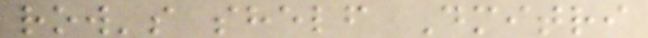row's shelf Dmitri
